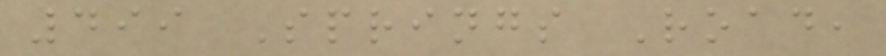499 Springs Road,
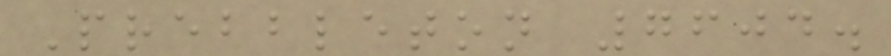Prebbleton 7604.
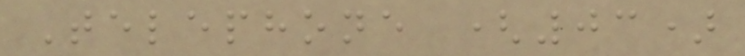Telephone (03)
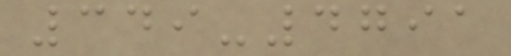349-4791
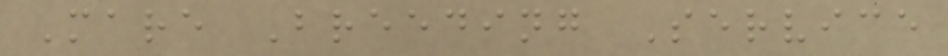Mare Breeding Service
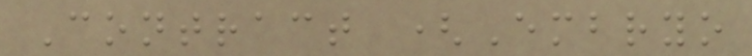Contract (Embryo
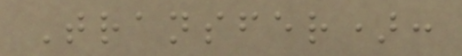Transfer):
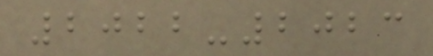2022-2023
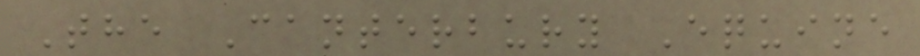The Canterbury Equine
